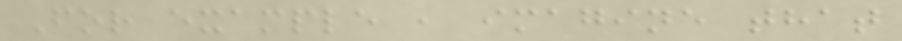For example , imagine that
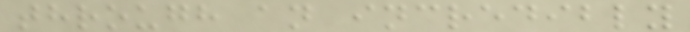through an incredibly
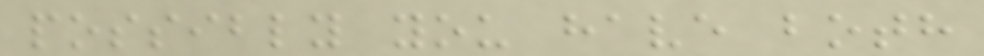possibly you have both
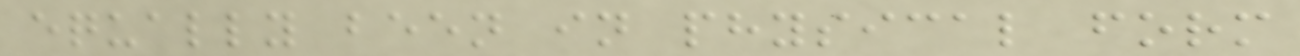equally been in physical form
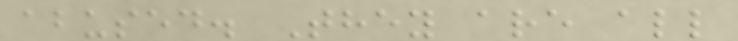abused. They are all
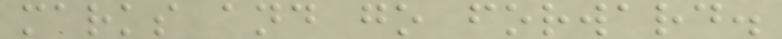marks and go forward.
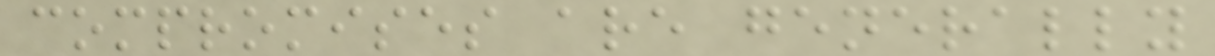compromises are generally
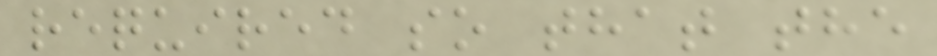required so that the
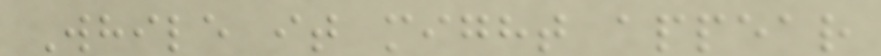While it might appear
